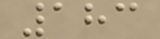183
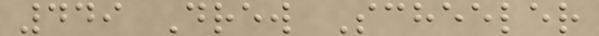449 Drew Scheeler
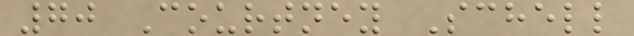70 Courtney Schell
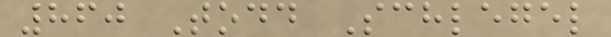860 Todd Schlegel
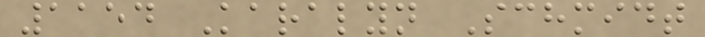1154 Karalyn Schmidt
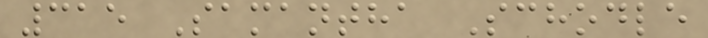315 Samantha Schodle
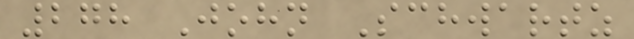278 John Schwartz
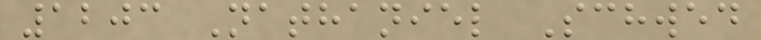1203 Nathaniel Schwed
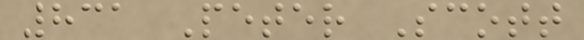831 Peter Scott
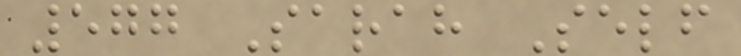577 Sarah Self
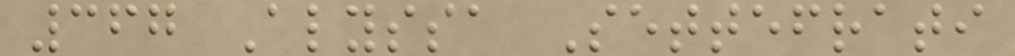367 Alyssa Settefrati
